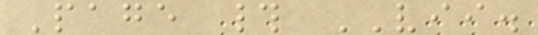Page # VII.
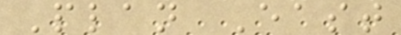Plan East
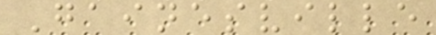Gainesville
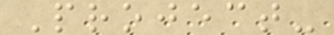Project-
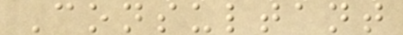Consultant
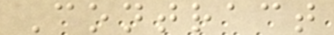Contract
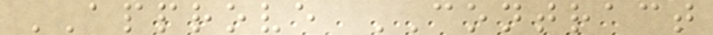APPROVE CONTRACT
